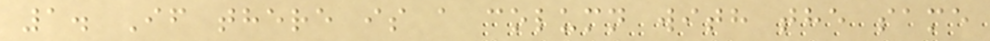1. If there is a column with the same
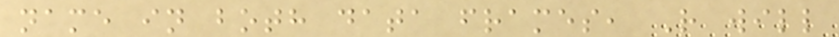name in both data frames, R will
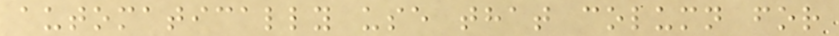automatically use that column for
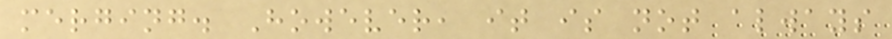merging. However, it is not always
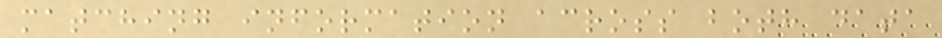matching information across both data
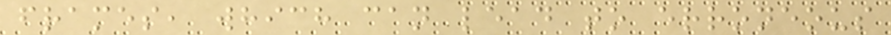frames, which can lead to erroneous
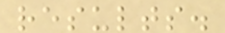results.
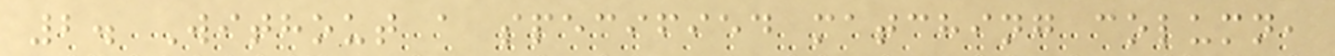2. Without a specified matching column,
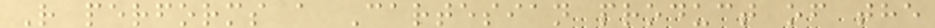R performs a Cartesian product of the
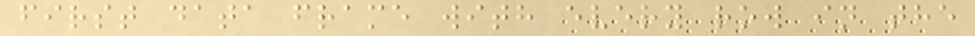first data frame with every row in the
